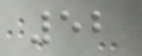52
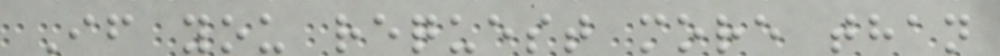If you request more than
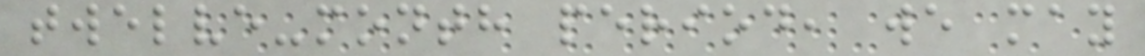twelve-month period, we may
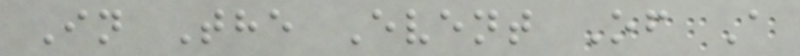In The Event Of A
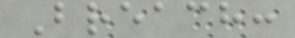Breach:
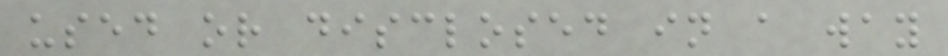used or disclosed in a way
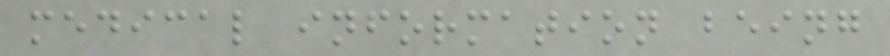medical information being
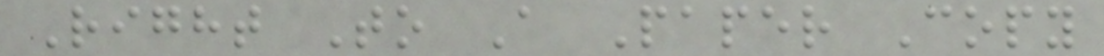Right To A Paper Copy
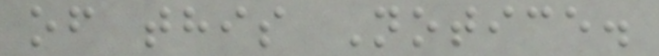of this Notice.
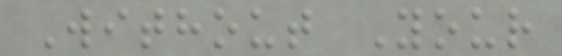Without Your
